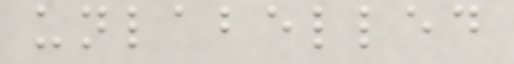unlabelled
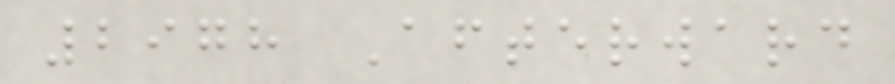2978 Afterward
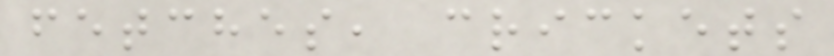fetches, crickets
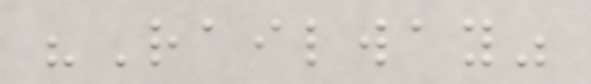"Railway"
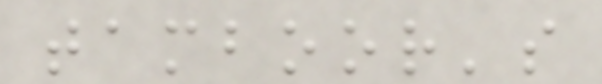tamboor's
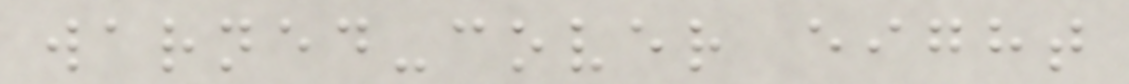warned-cover eight
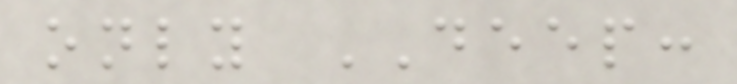only DEEP:
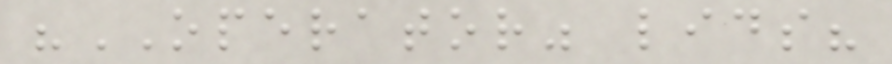"OPERATOR" lids?
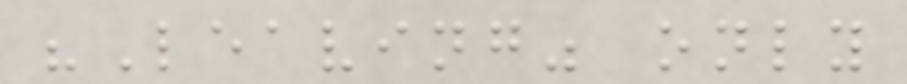"Leaving" only
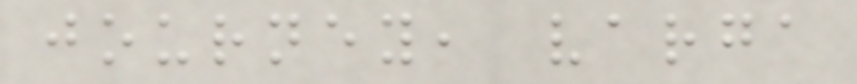journey, varga
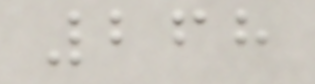268
